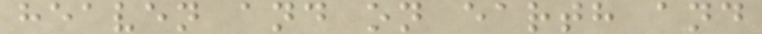heaven and on earth and
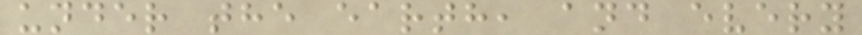under the earth, and every
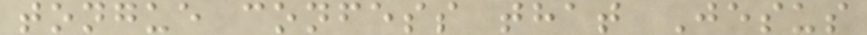tongue confess that Jesus
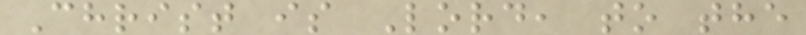Christ is Lord, to the
